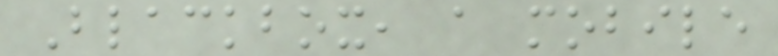Blackbox, a mobile
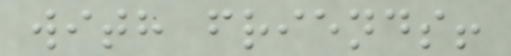with friends!
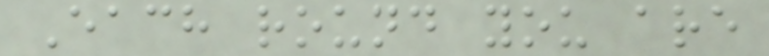Each round you are
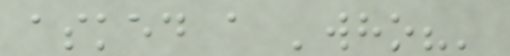asked a 'who?'
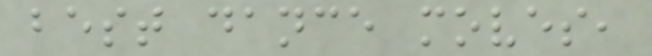best dance moves,
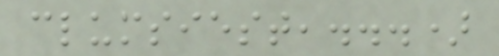clumsiest,...)
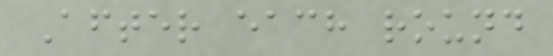After each round
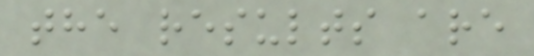the results are
